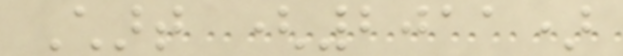Chart (2011)
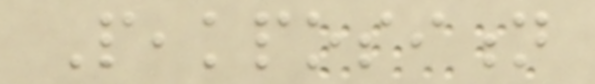Peakposition
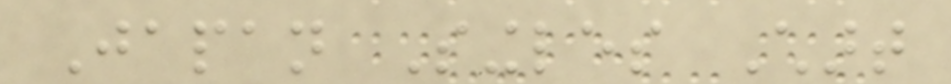Japan Singles Chart
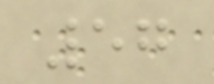57
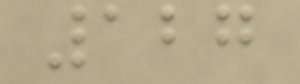127
